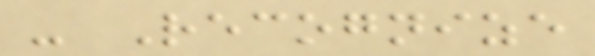- Recognize
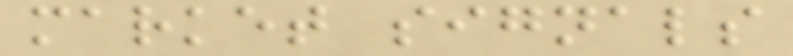market signals
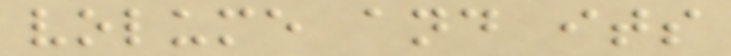volume and its
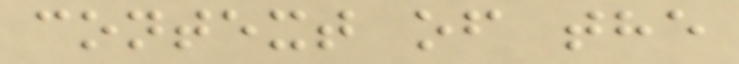context of the
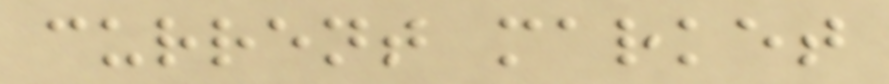current market
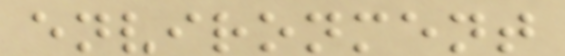environment
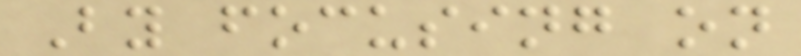By focusing on
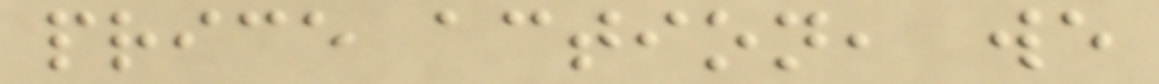price action, we
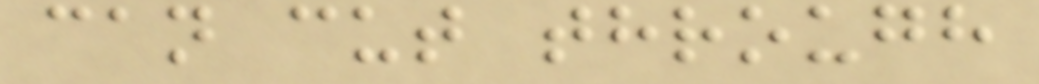can cut through
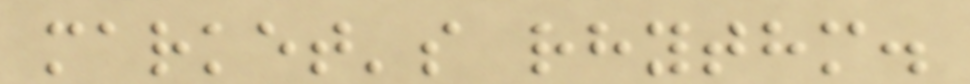market's rhythm.
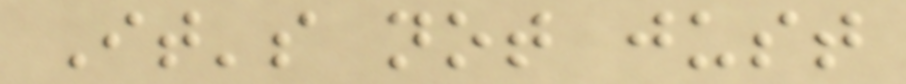It's not just
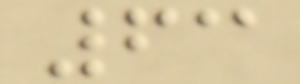63
